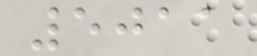5011
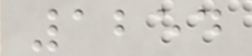1254
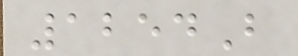1254B
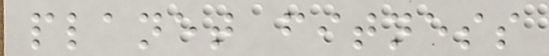planet fitness
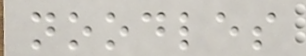noodles
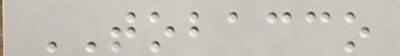TOBACCO
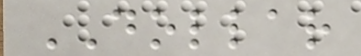DOLLAR
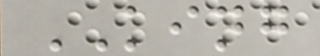KING
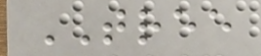TREE
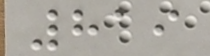819
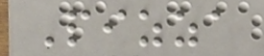Pizza
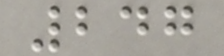247
